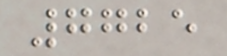7725
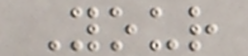Your
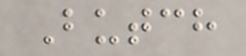Butch
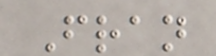Fran
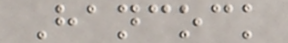Hancock
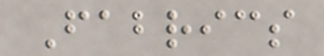Fabrics
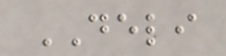DELI
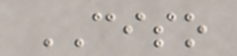CISO
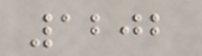1202
